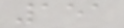151
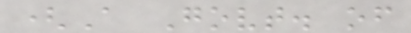(A Govt. of
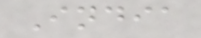India
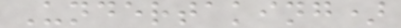Undertaking)
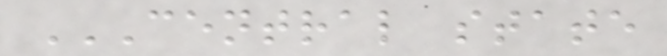CENTRAL STATE
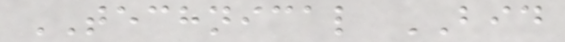TECHNICAL BID
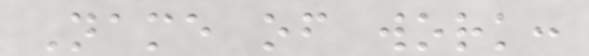Name of work:
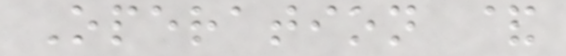Operation &
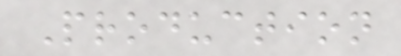Production
